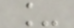_
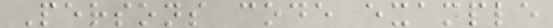Persons code example
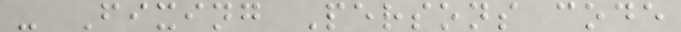- Fixing Persons code
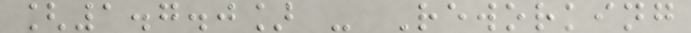[1.7.0] - Reworking
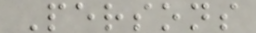Persons
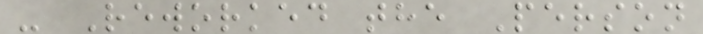- Reworked the Person
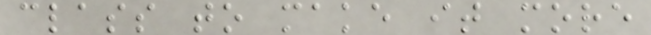class to make it more
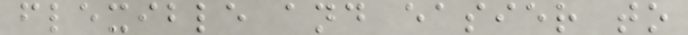flexible and easier to
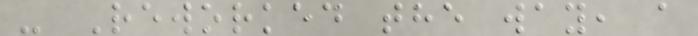- Reworked the way, a
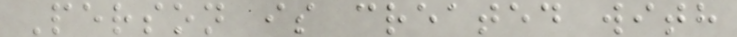Person is created with
